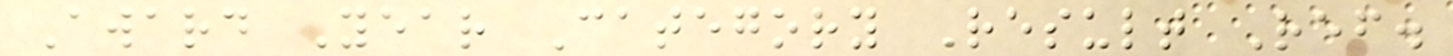Award Year Category Result Ref.
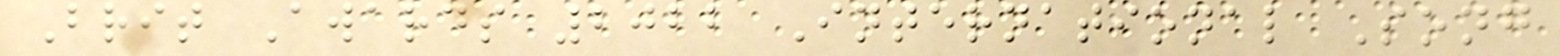Brit Awards 2022 International Song
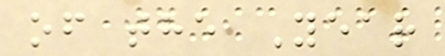of the Year
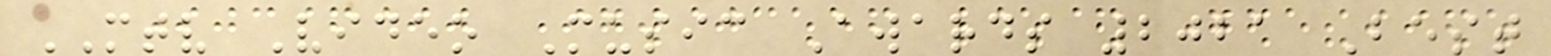MTV Video Music Awards 2021 Best
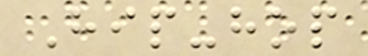Hip-hop
